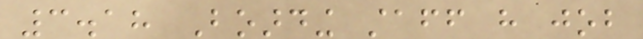3.18 Boarding staff have job
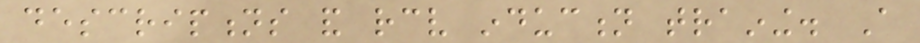descriptions and receive induction training. A
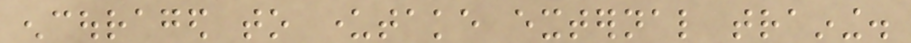encouraged to undertake external training.
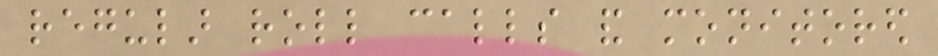regular roll calls and monitored
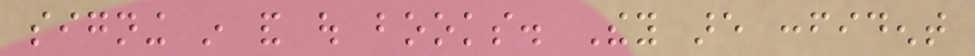signing in and out books. They are confident
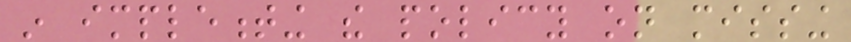in implementing the policy on missing
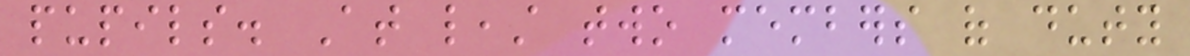pupils. At least two members of duty
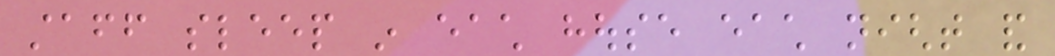staff sleep in each house each night and
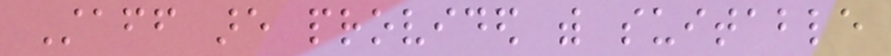Staff are provided with suitable
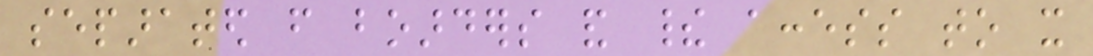separated from boarders and their access to it
